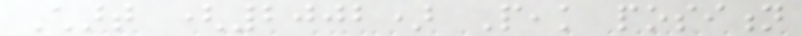Chart (2002) Peak position
